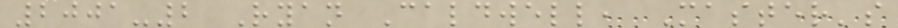2001-2 Ryan Caldwell, Master's
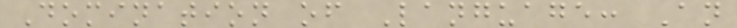Domination of Language: An
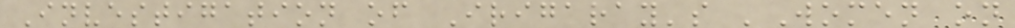Investigation of Irigaray's 'Women on
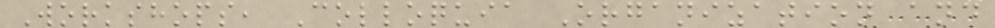Workshops, Colloquia Organization and
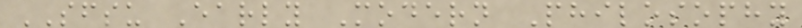SFSU Early Modern Philosophy
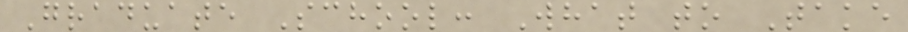Graduate School: What to Take
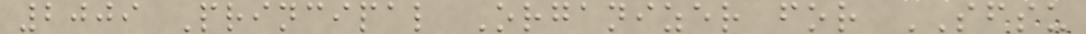2009 Principal Organizer for SFSU
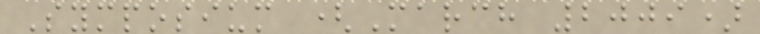Symposium (March 2009)
